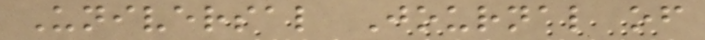Universal Journal of
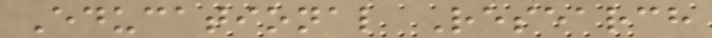Educational Research
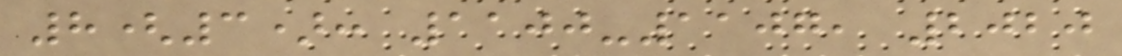8(3): 1100-1107, 2020
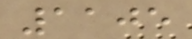1105
